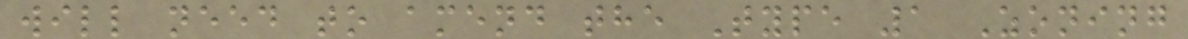will need to amend the Type 1 Zoning
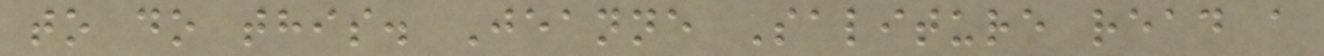to do this. Jeanne Saliture read a
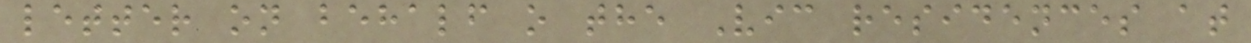letter on behalf o the Vic residences at
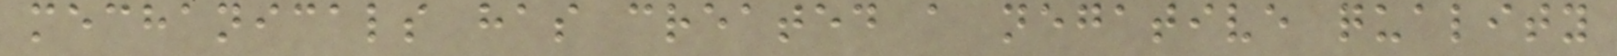mechanicals has created a negative quality
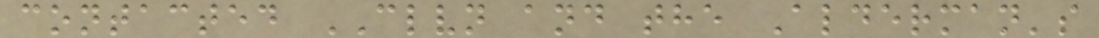contacted CLVN and the Alderman's
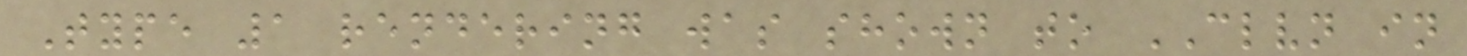Type 1 rendering was shown to CLVN in
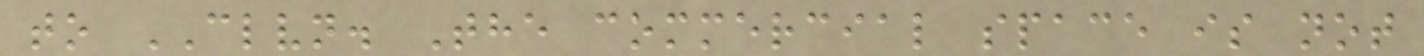to CLVN. The commercial space is not
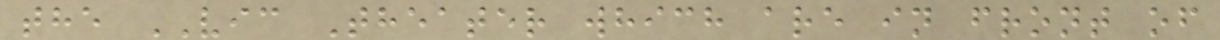the VIC Theater which are in front of
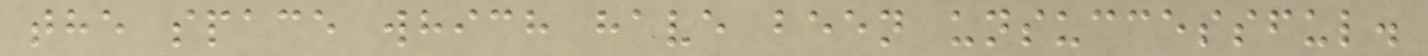the space which have been unsuccessful.
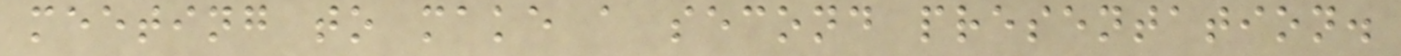meeting to make a second presentation.
